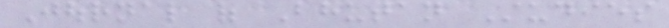Journal of Bhutan Studies
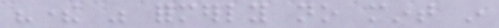"there was formerly no mint in
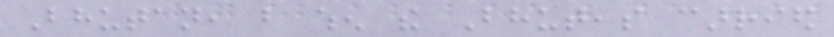Bhutan, but when the Bhuteas carried
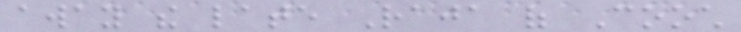away the late Raja of Cooch
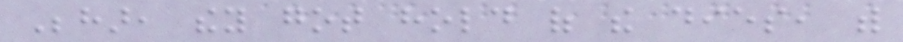Behar, they got hold of the dies, with
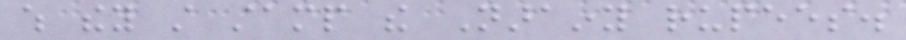which they still stamp the Narainy rupees.
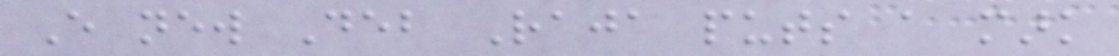Every new Deb Raja puts a mark
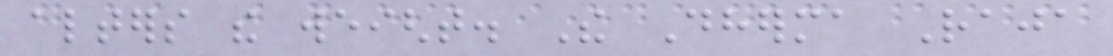alters the weight. The Dherma Raja
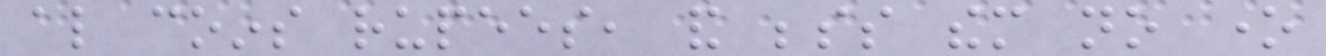also coins rupees, and besides them no one
